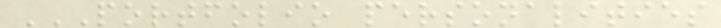PORTFOLIO PERSONALITIES
